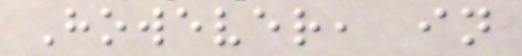However, in
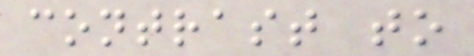contrast to
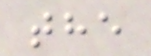the
